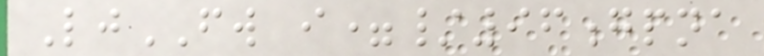LjFW i=/96gpna
